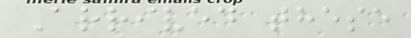Arrived these
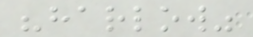"harlow"
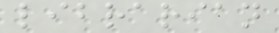librarian
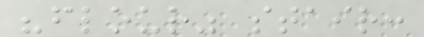"flour" stair:
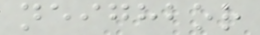neighbor
